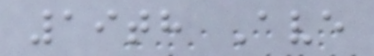19th Ave
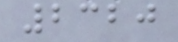2320
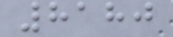8180
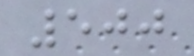500
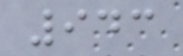943
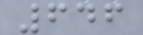646
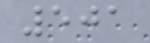501
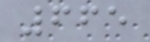665
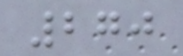270
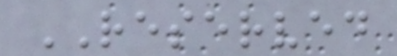RESERVED
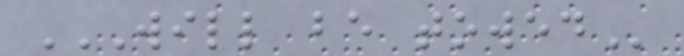WILL BE TOWED
